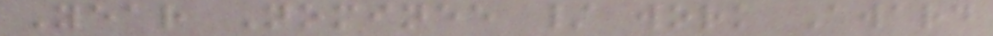Year Nominee / work Award
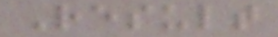Result
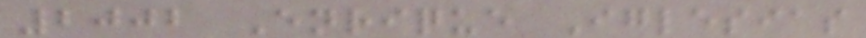2002 Enrique Iglesias
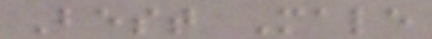Best Male
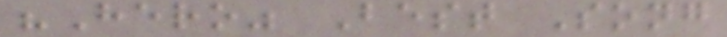"Hero" Best Song
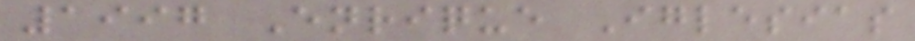1997 Enrique Iglesias
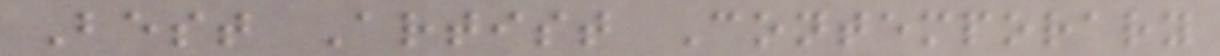Best Artist Contemporary
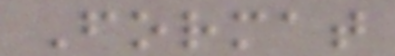Format
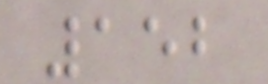152
